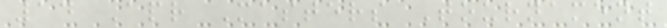14 Apr Masters Tournament
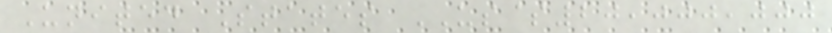United States US$20,000,000
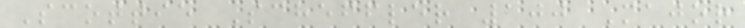Scottie Scheffler 100 Major
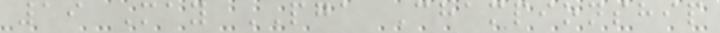19 May PGA Championship
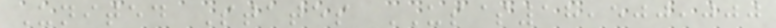United States US$18,500,000
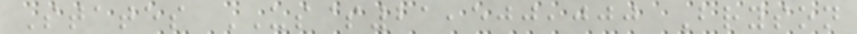States US$21,500,000 Bryson
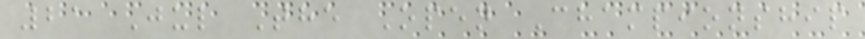21 Jul The Open Championship
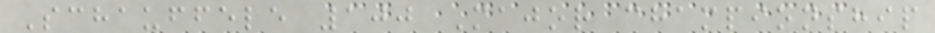Schauffele 100 Major championship
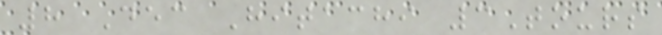8 Dec Hitachi 3Tours
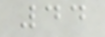44
